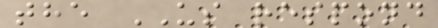the US respond
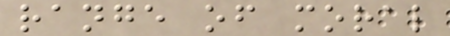range of moral
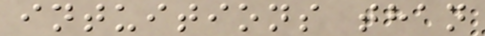intuitions than
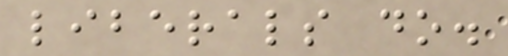liberals do.
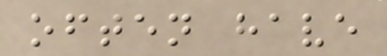often have
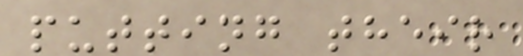putting their
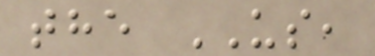the US,
